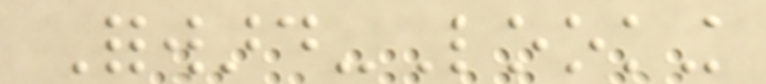Forward-Looking
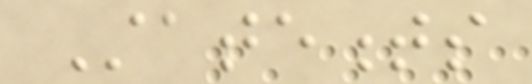Statements
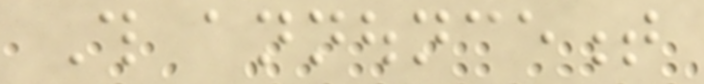This announcement
